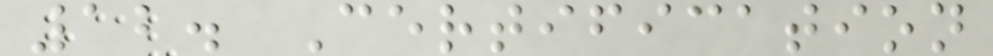12. Certification
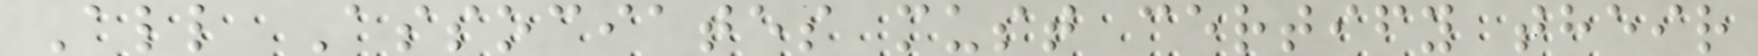All Associates must certify their
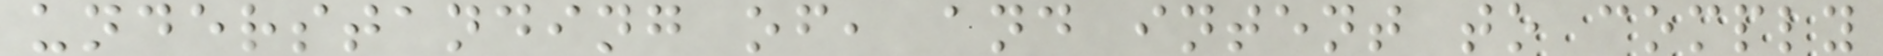understanding of, and intent to comply
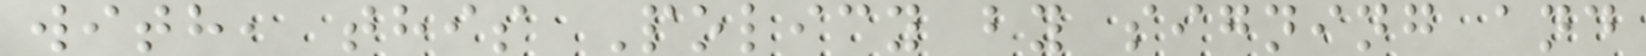with, this Policy by signing and
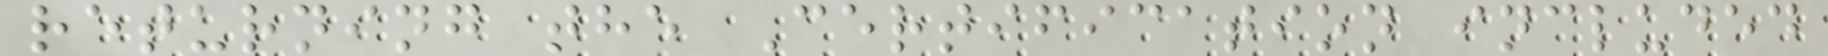returning the Certification included
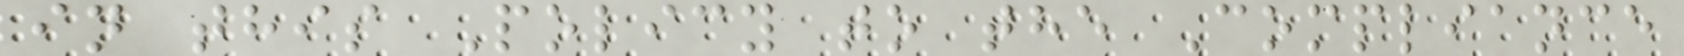in this Policy to the Compliance
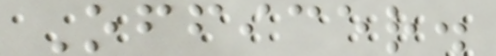Officer.
